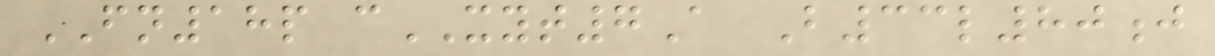FN18p cXYT7A B33l80j
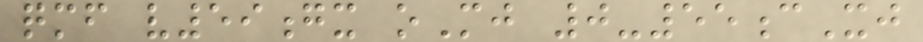qmf v59gx oMj 0-55cXj
